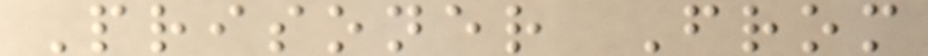Prisoner From
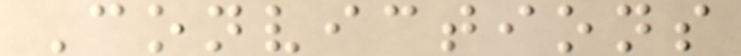Convictions
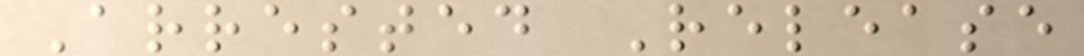Arrested Release
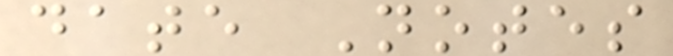date Notes
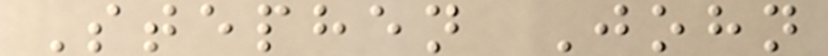Stephen John
